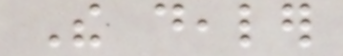The dealer
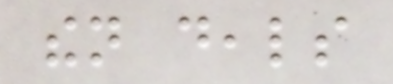then deals
